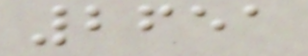2651
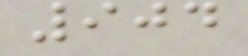904
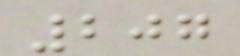207
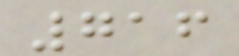716
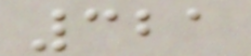321
